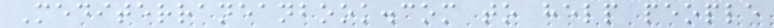Mediterraneanbook.com to help people
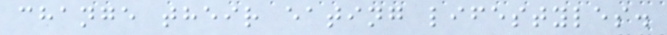change their eating lifestyles.
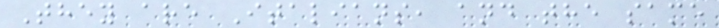They are Italians, and the same
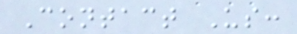Contact Us:
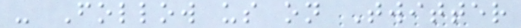- Follow us on Twitter
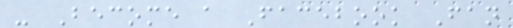- Become a Facebook Fan
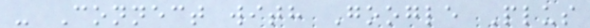- Connect with Google Plus
